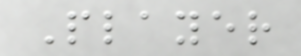Player
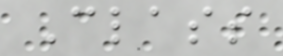Class
